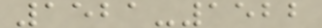1521-1522
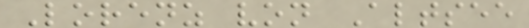Lorenz von Altsee
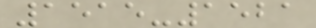1515-1521
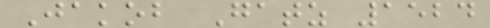Jakob Gatz 1524
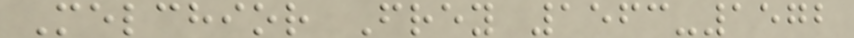Melchior Frey 1563-1572
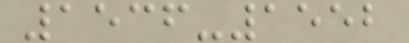1536-1552
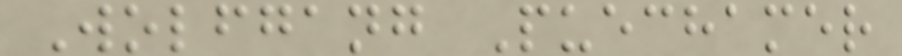Wolfgang Puechamer
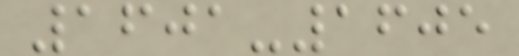1601-1605
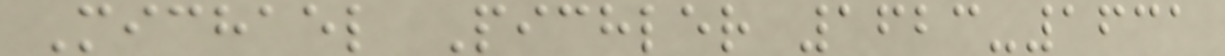Michael Pichler 1623-1631
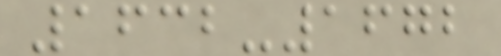1632-1672
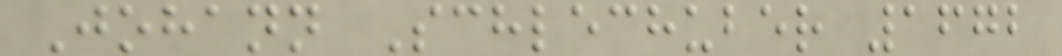Johann Schlechuber 1672
